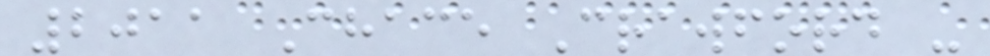2011 Chace Crawford -
